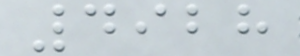4928
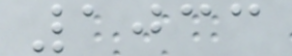1033
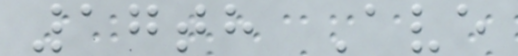17th Ave
